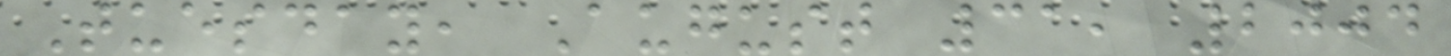Tuesday, August 31, 2004
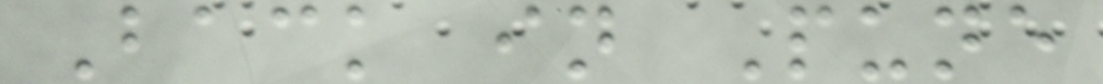Back in Pune
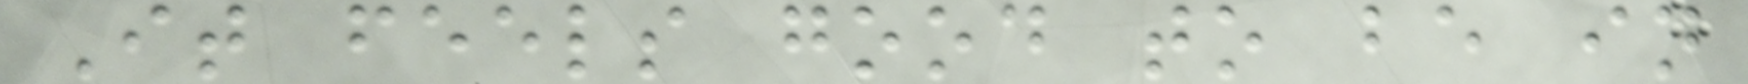It feels good to be in
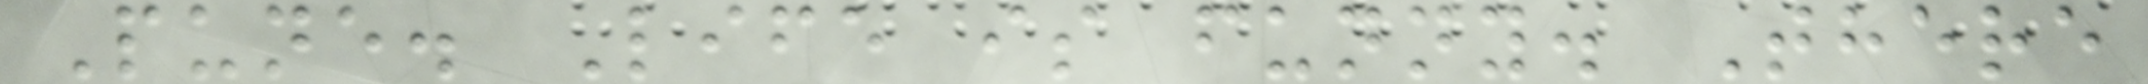Pune. Life is funny. There
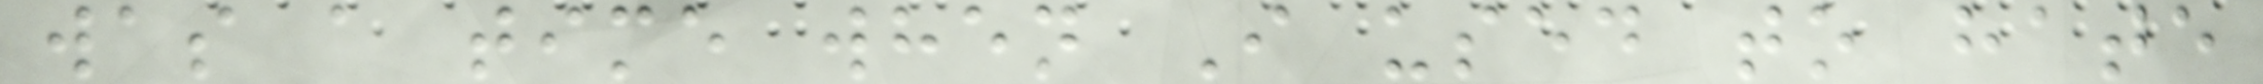was a time when I used to hate
